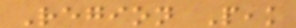Region Peak
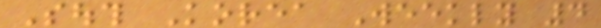South Korea Weekly 4
